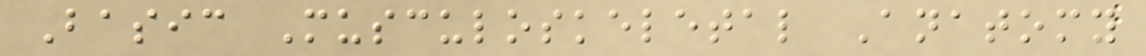Basic Musculoskeletal Anatomy
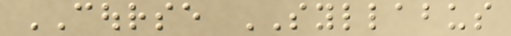COURSE SYLLABUS
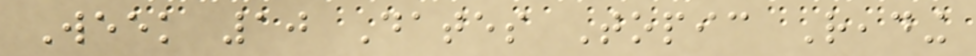Week 10 Dates Topic Reading
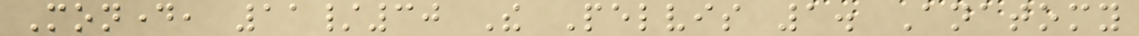Monday, 11/30 The Pelvis 1. Anatomy
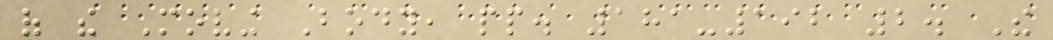of the Moving Body, pp. 181-192 2. The
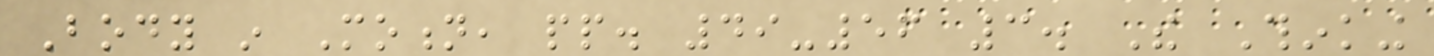Body in Motion, pp. 49-56 3. The Thinking
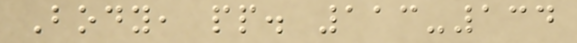Body, pp. 113-134
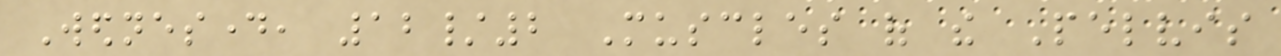Wednesday, 12/2 Muscles of the Pelvis
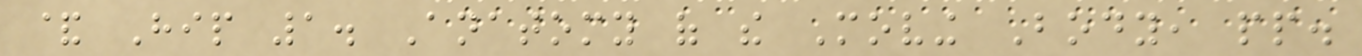& Hip 1. Anatomy of the Moving Body, pp.
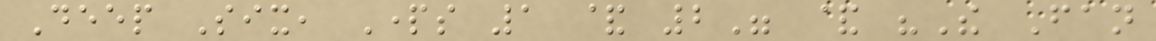Deep Six, Parts 1 & 2" & "The Fan
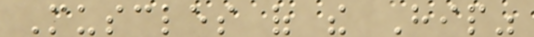Muscles of the Hip"
